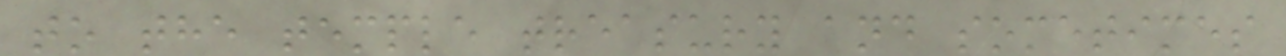to the temple treasury and sometimes
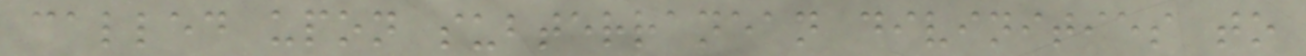called upon subterranean divinities to
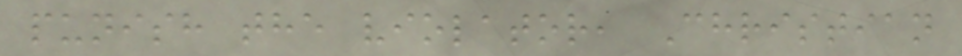punish the violator, Christian
